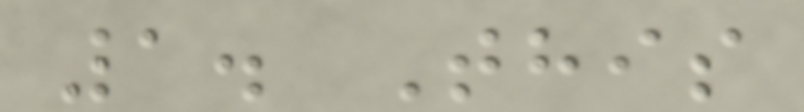1. This
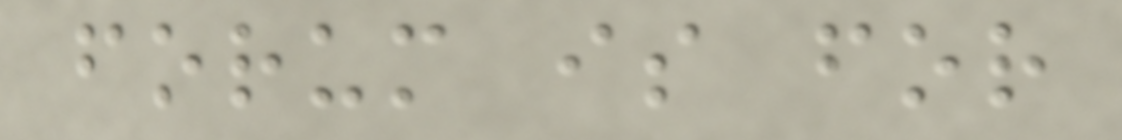forum is for
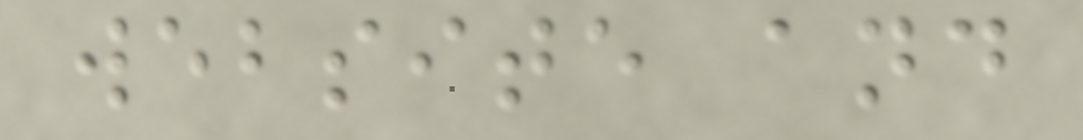website and
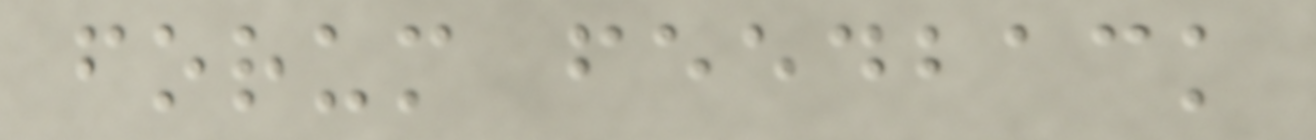forum feedback
